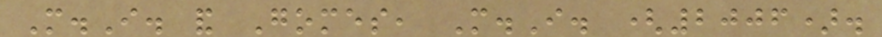M.I. and Gomes, M.I. (2006).
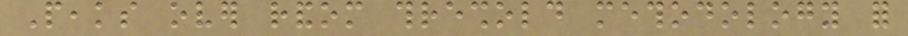Peaks over random threshold methodology for
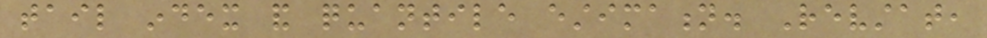tail index and quantile estimation. Revstat,
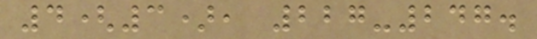4(3), 227-247.
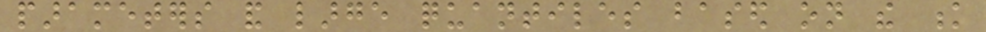parameters and large quantiles based on the k
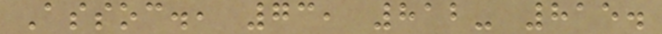Assoc., 73, 812- 815.
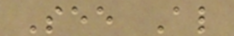See Also
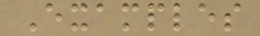Examples
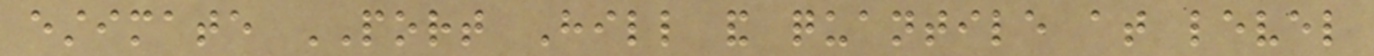estimate PORT Hill and quantile at level
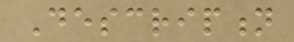Description
